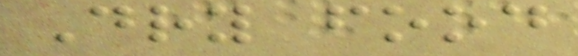Dry food
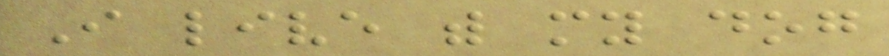I live with my dog
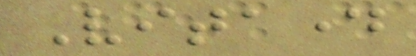Vitaday
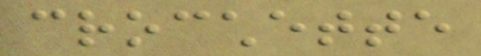crocchette
